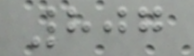807
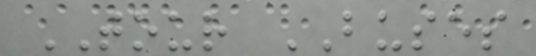TOUR BUSES
